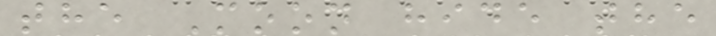the Moon hide the
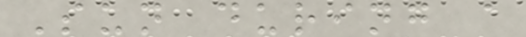Sun during a
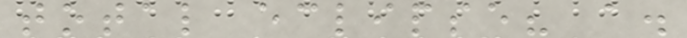total eclipse? a.
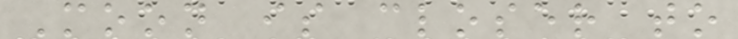Moon is closer to
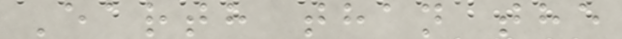Earth than the
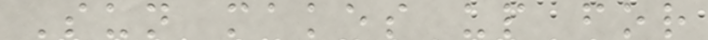Sun makes up for
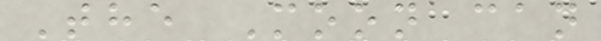The Moon can
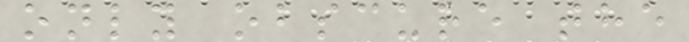only obscure the
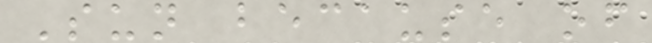Sun because of
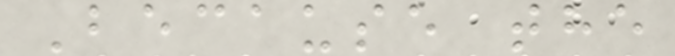Because the
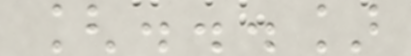[...]
